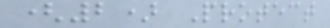(2) Protect
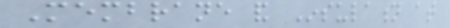Membrane and Insulation at
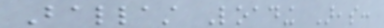Ballast Loading Areas:
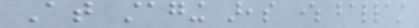At staging areas where ballast
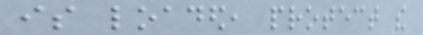is loaded, protect the
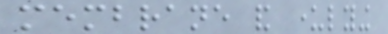membrane and underlying
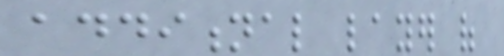additional layer of
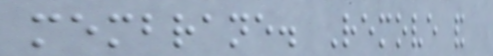membrane. Remove and
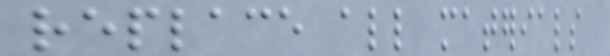replace all materials
